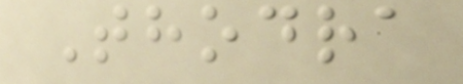Thodra
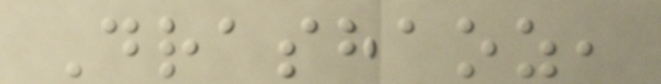Drashaoz,
